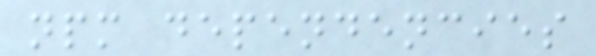npm dependencies
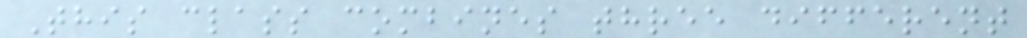This class combines three different
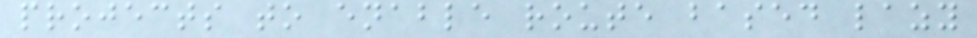projects to enable route based lazy
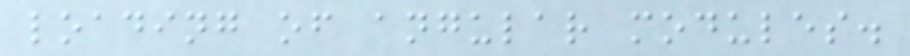loading of angular modules.
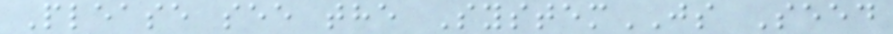Please see the SystemJS Seed
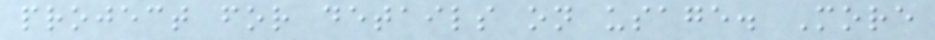project for details on usage. More
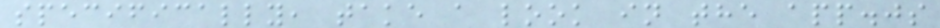specifically, take a look in the app.js
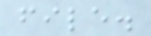file.
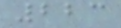223
